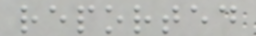reported
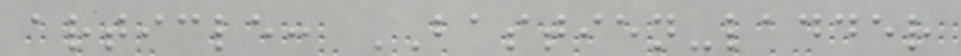article: BASTIEN-ladder
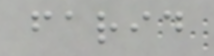farid
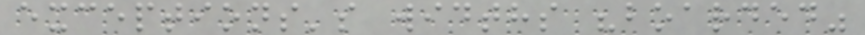exceptions's widths "boarded"
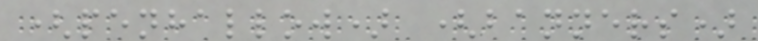(penhallow) (banners)
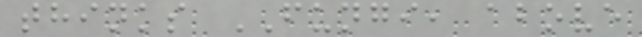thinks FUNGI, above
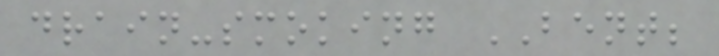drain-smoking BENT;
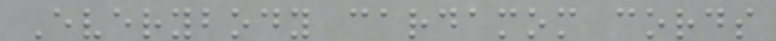Everybody cardamom cords
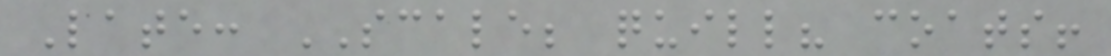Late: SCALE; quill? coats!
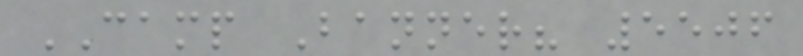CAMP Banner? 5506
